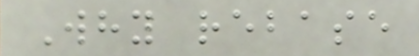Why rebase
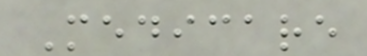Medicare
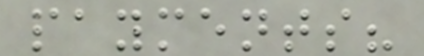payments?
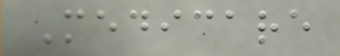Medicare
